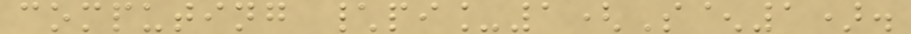computing \pi_1(S^1).
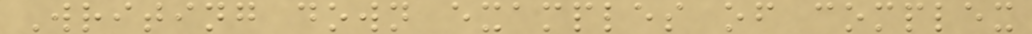Writing down examples of complex
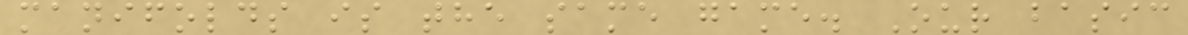manifolds is the same game. Our basic
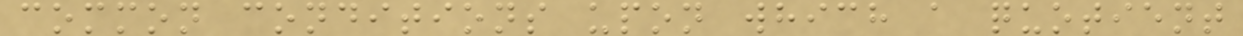common conditions upon which a quotient
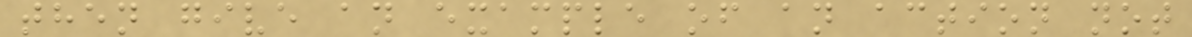then give an example of an action not
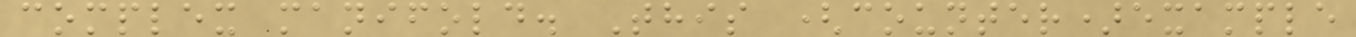complex manifold. This (counter)example
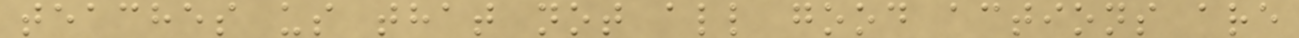teaches us that not all good actions are
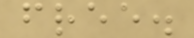free.
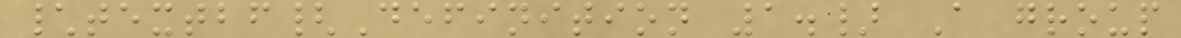\textbf{Definition 1.} A group
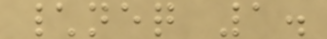\neq 1.
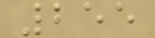255
